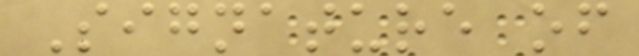Signature of
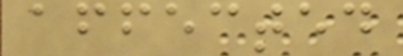affected
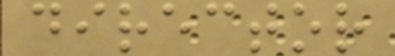director
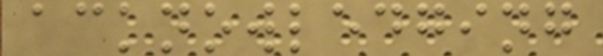acknowledging
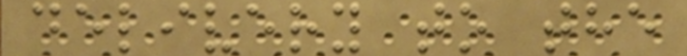delivery to the
